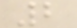2
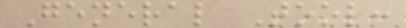General Tool:
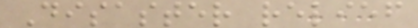Disaster relief
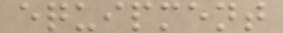equipment
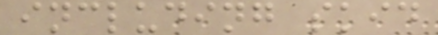including skid
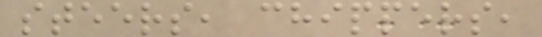steers, chippers,
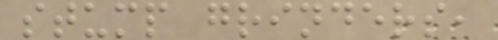stump grinders,
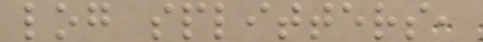log splitters,
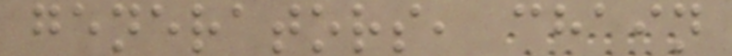generators, chain
